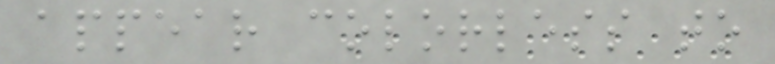appear colorless to
